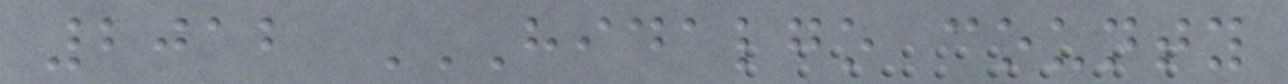2012 HIDALGO COUNTY
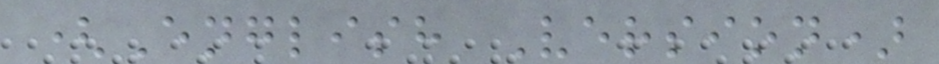(English Version)
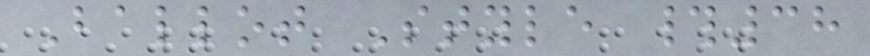Ballot Style #38
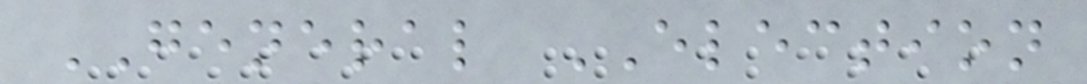GENERAL ELECTION
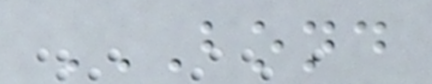BOND
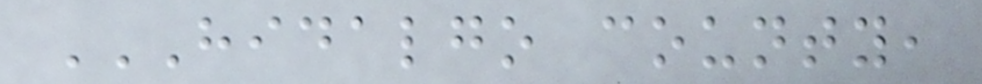HIDALGO COUNTY,
